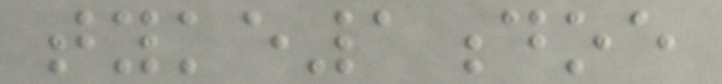tyke1doe
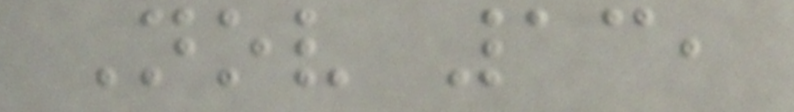Nov 13,
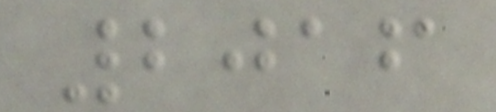2016
